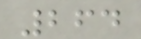264
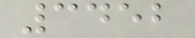3452
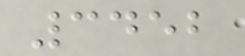3452
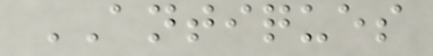ANTIQUES
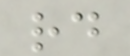rd
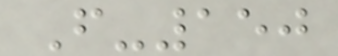F-150
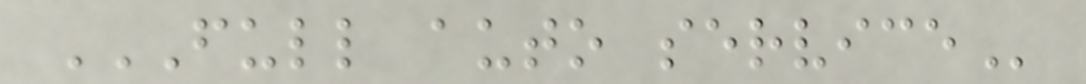FULL AUTO SERVICE
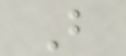B
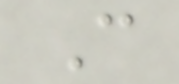C
